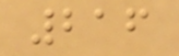216
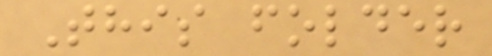This folder
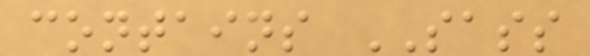contains SASS
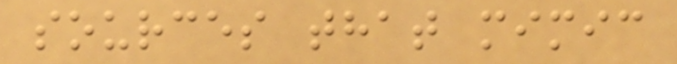sources that mimic
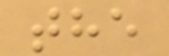the
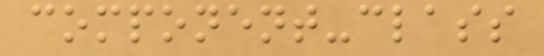component-class
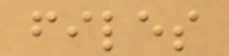files
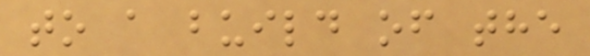to a build of the
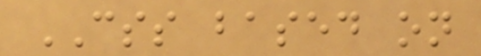CSS based on
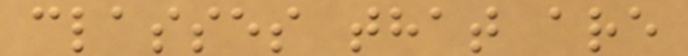classes that are
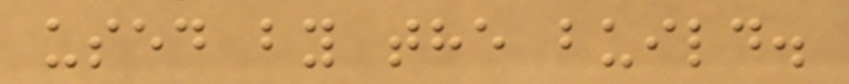used by the build.
